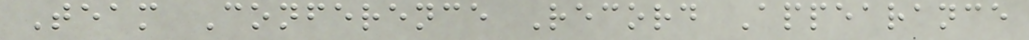Team Conference Record Appearance
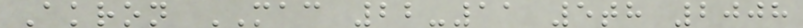Akron MAC 22-11 5th 2008
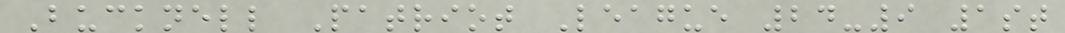Bucknell Patriot League 24-9 1st
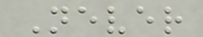Never
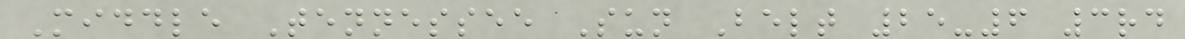Middle Tennessee Sun Belt 25-6 3rd
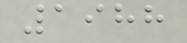1988
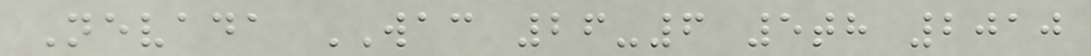Nevada WAC 26-6 5th 2010
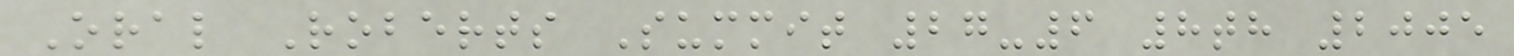Oral Roberts Summit 27-6 8th 2005
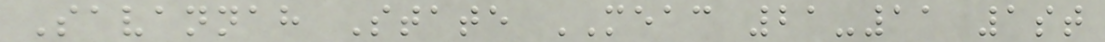Savannah State MEAC 21-11 1st
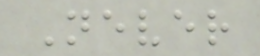Never
